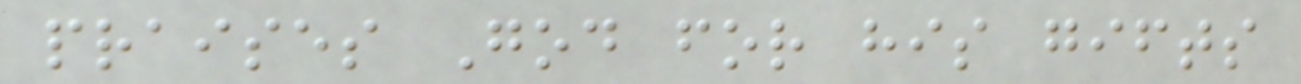praises God for his gifts
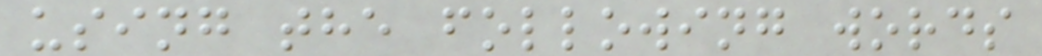using the following words
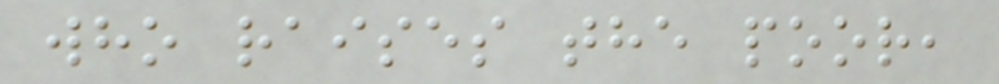who raises the poor,
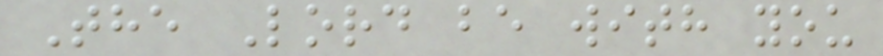The Lord be with you
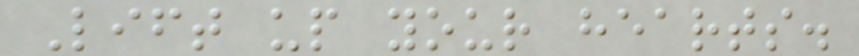Lift up your hearts.
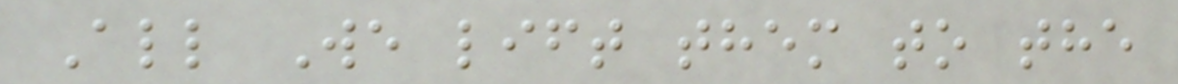All We lift them to the
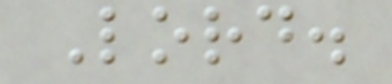Lord.
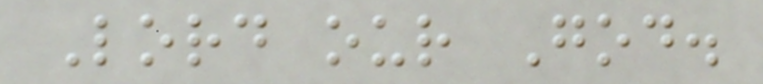Lord our God.
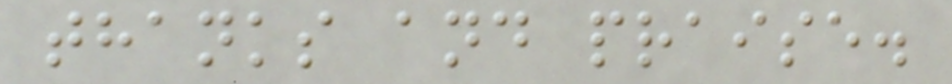thanks and praise.
